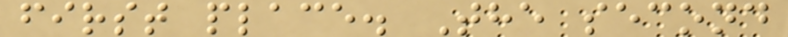first place. The second
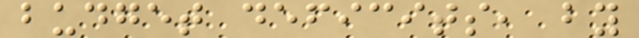budget deficits, by
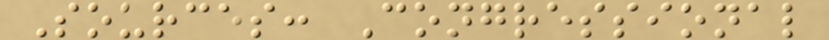Sources: Congressional
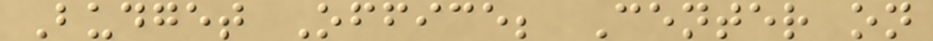Budget Office; Center on
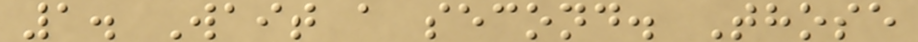1. Wait a second. Those
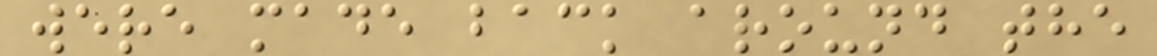were made back around the
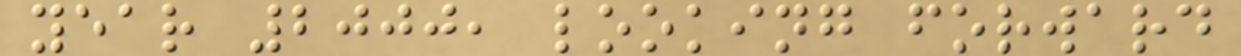year 2000, looking forward
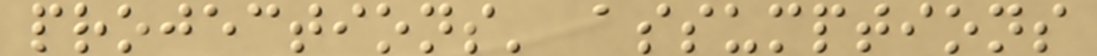projections' assumptions
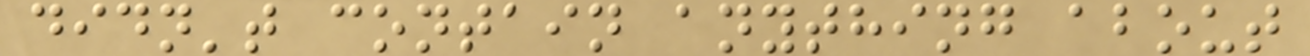didn't contain anything about
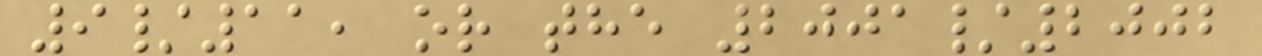9/11, or the 2001/2002
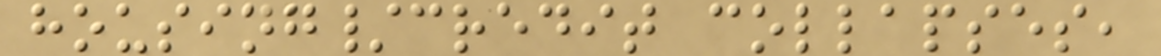housing/credit collapses,
